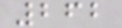262
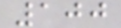100
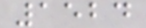1524
